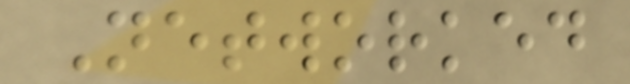Networked
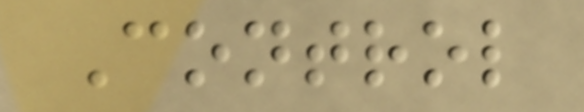Control
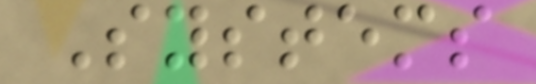Systems
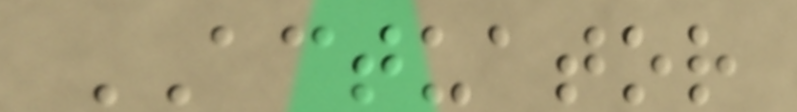ACTUATOR
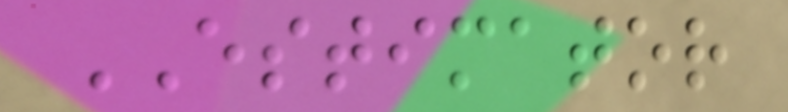ESTIMATOR
